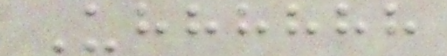Uhhhhhh
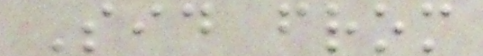Sid from
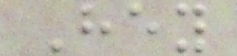Hey
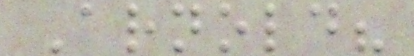Arnold?
